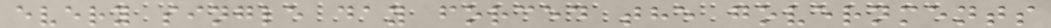every single day forced the governments
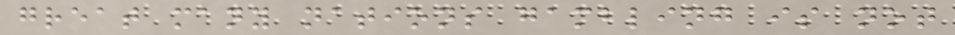great many nations gambling is not
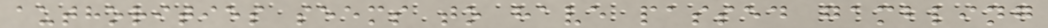authorities seems to have passed gambling
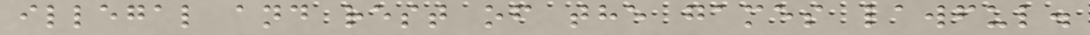illegal and rest of the games lawful.
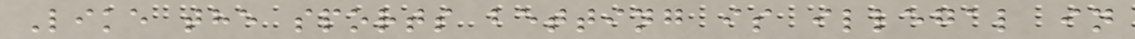Like the sports betting is illegal in
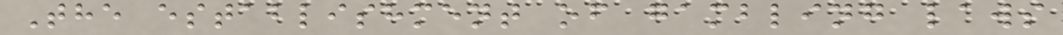The establishment of gambling laws
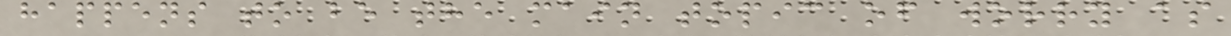happens to be the main topic of worry as
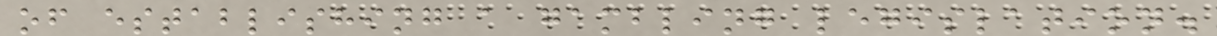of establishing a gambling legislation.
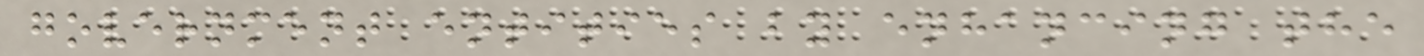government entities by enhancing the
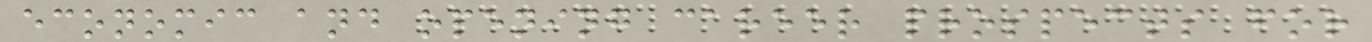economic and opening career prospects for
